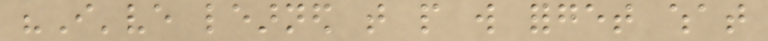"I've learned that people will forget what
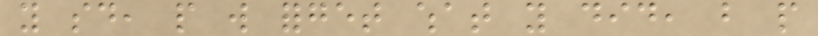you said, people will forget what you did, but people
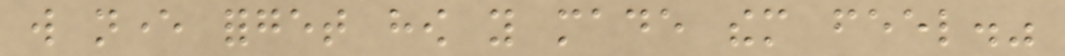will never forget how you made them feel."
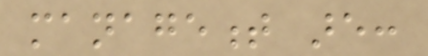management are:
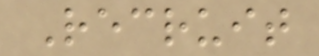Recruit
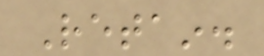Retain.
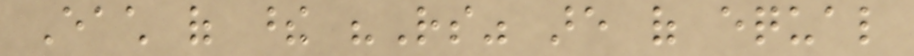Each of these "Rs" are of equal
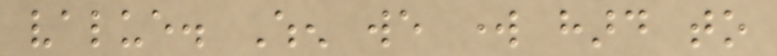value. When we work hard to
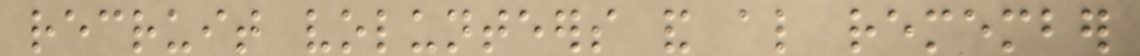recruit volunteers and also remember
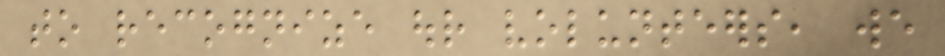to recognize our volunteers, we
